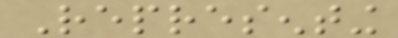Representing
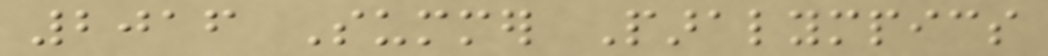2016 Summer Paralympics
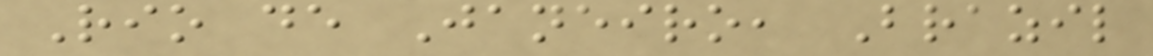Rio de Janeiro, Brazil
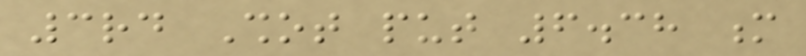3rd Shot put 6.38 m
